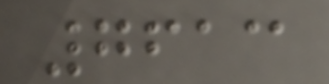7613
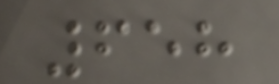658
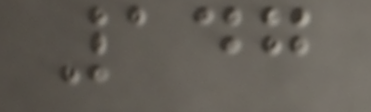147
